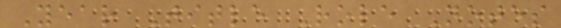Year Title Role Notes
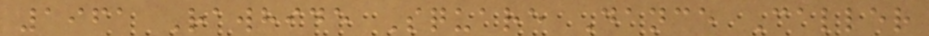1961 Rawhide Square Dance Caller
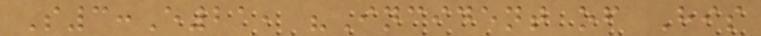S3:E21, "Incident of His
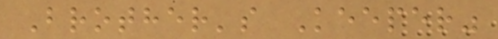Brother's Keeper"
